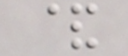&
